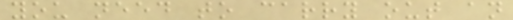you need to carry out an
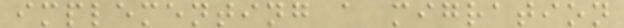implementing a migration
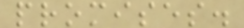promises.
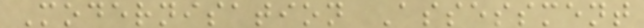Modernisation Assessment
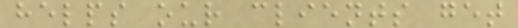helps our clients get
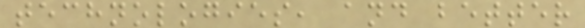technologies, and better
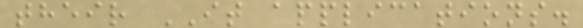their IT applications.
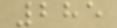285
